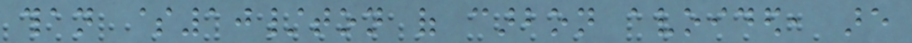than $10/ton of carbon avoided, are
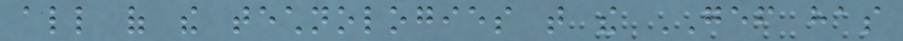all of the technologies that the GEF has
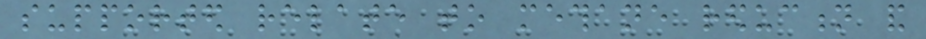supported relate to methane reduction and
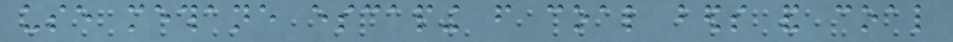use methane escaping from coal beds and coal
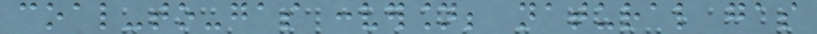coal-to-gas conversion; natural gas
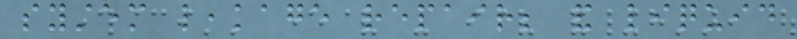system leakage repair; and liquid
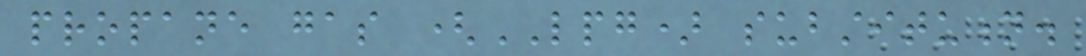propane gas (LPG) substitution.
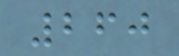260
